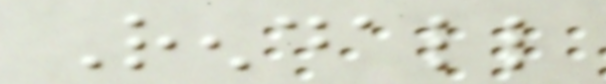Rendall
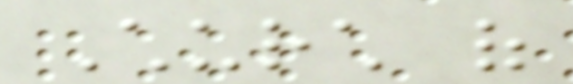Church of
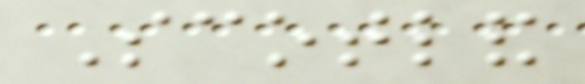Scotland
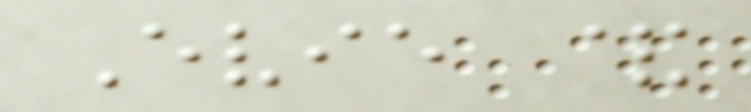Evie &
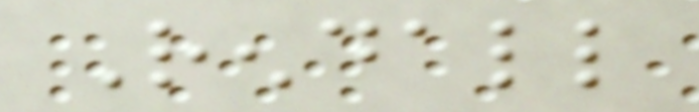Rendall
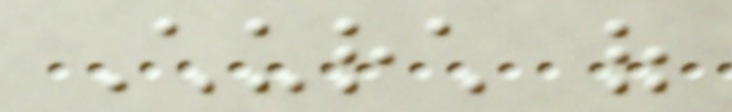Church of
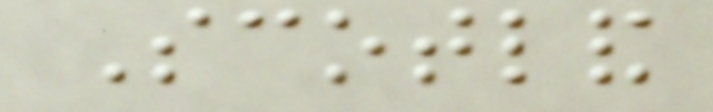Scotland
